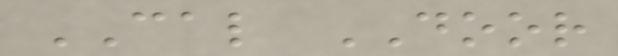CAL DOOR
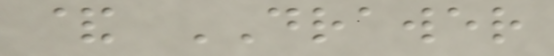& DRAWER
